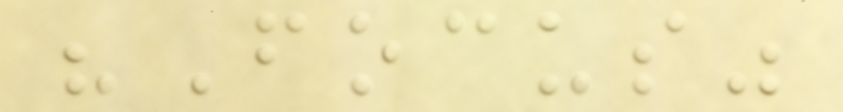"Focus"
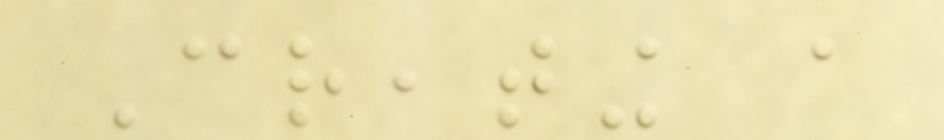Creating a
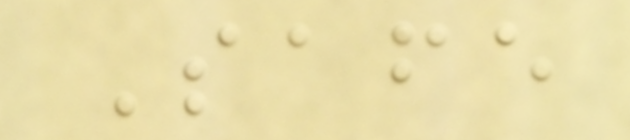Safe
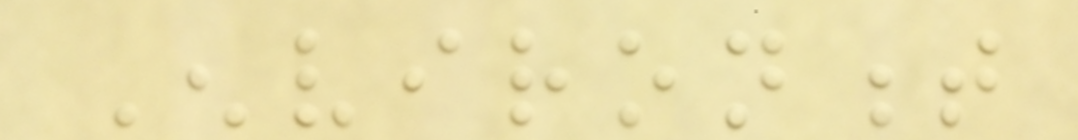Environment
